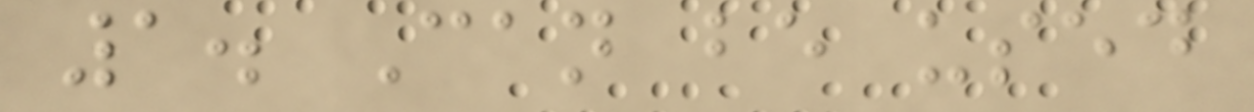1. Can be used
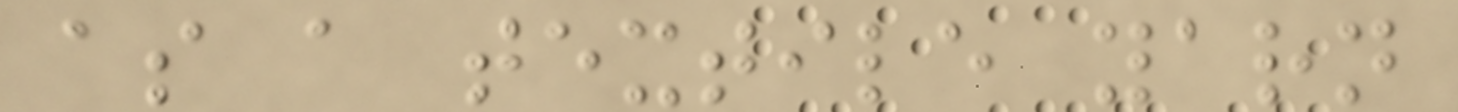as a textile yarn
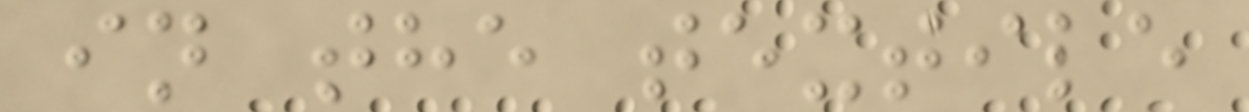in the textile
